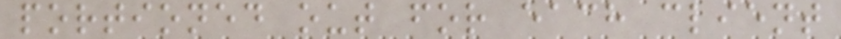portioned out for each client
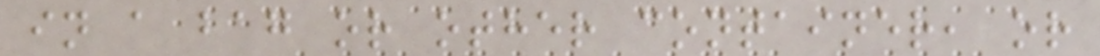in a bag or other container, or
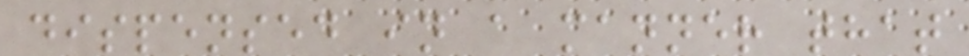dispensed in a manner that
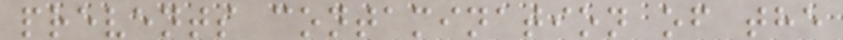prevents contamination of the
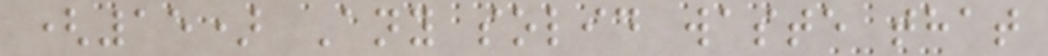(15) Any solid waste that
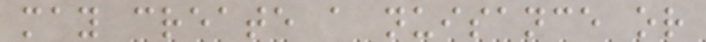may create a nuisance or
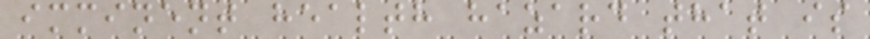imminent health hazard that is
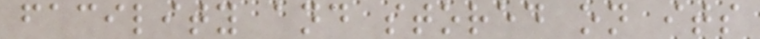facility and stored on its
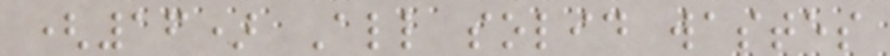(16) All solid wastes
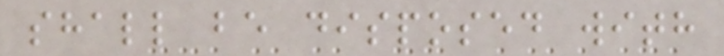shall be disposed with
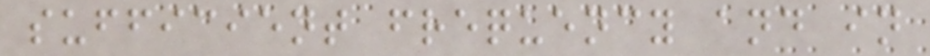sufficient frequency and in
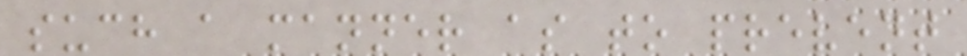such a manner as to prevent
